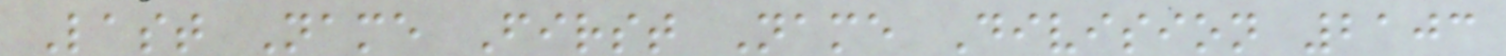Last Name First Name Division 2103
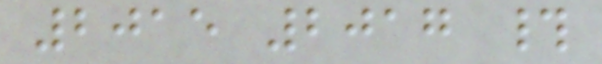2015 2017 #
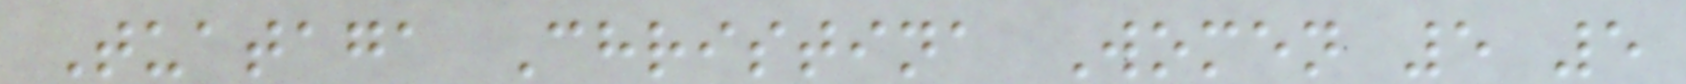Tuataga Christina Women 5 5
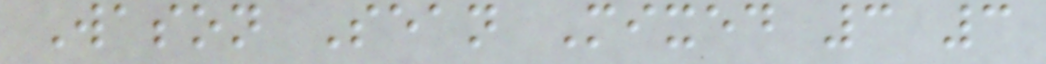Wason Sean Mixed 3 3
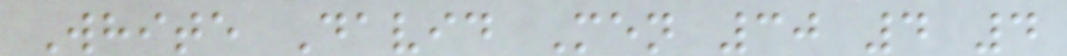White David Men 30 4 4
